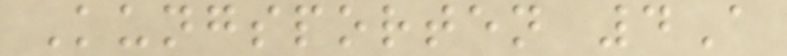Kungsporten 4A
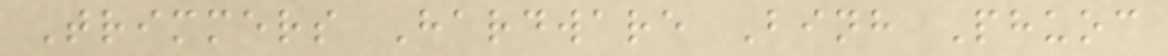Trimmers Hardware Binh Phuoc
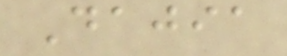Dajia
